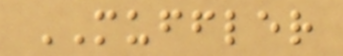MUFFLER
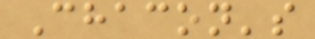Chacon's
